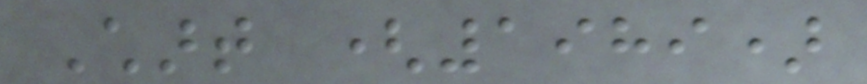Chart (1989)
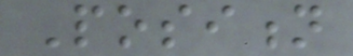Position
